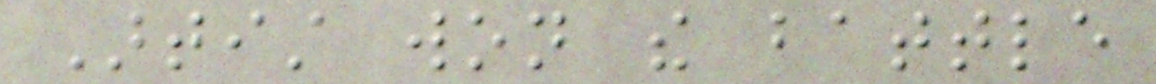Artist won the battle
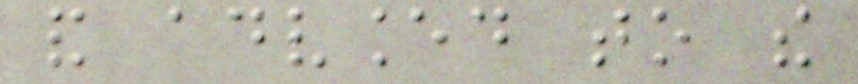and advanced to the
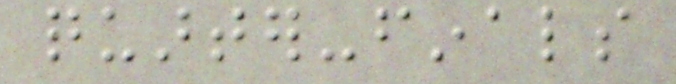quarter-finals
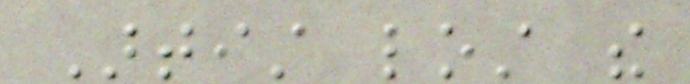Artist lost the
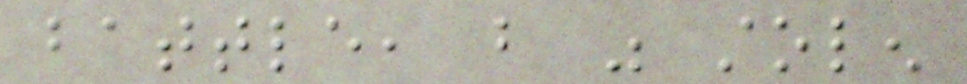battle, but was stolen
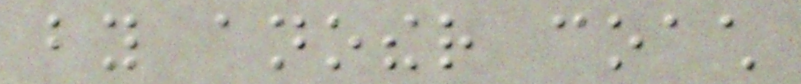by another coach
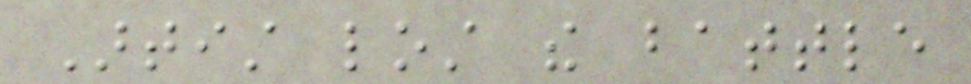Artist lost the battle
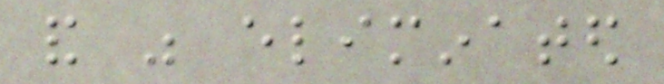and was eliminated
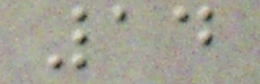14
